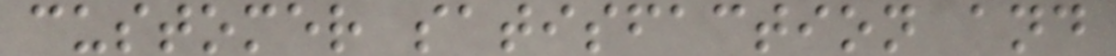customer satisfaction and
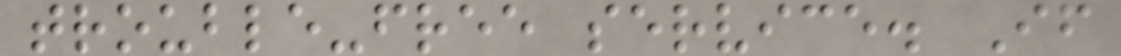trouble-free service. If
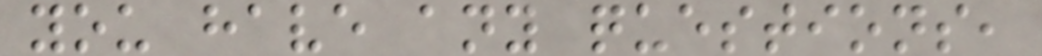you have any questions,
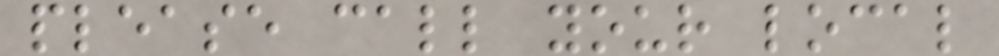please call your local
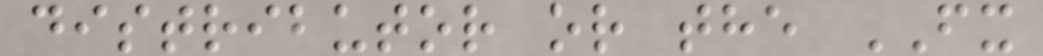distributor or the FX
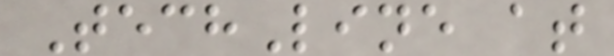TechLine at
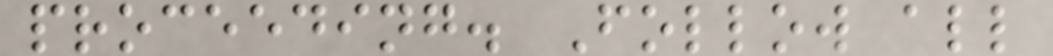proceeding. Follow all
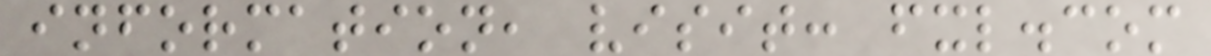information, visit: fxl.com
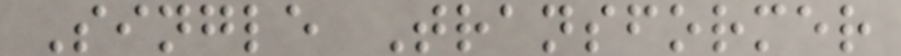Single Transformer
